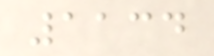1134
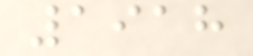1918
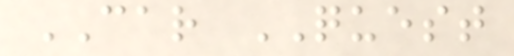CAR QUEST
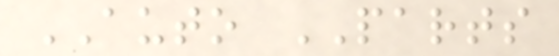AUTO PARTS
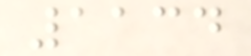1134
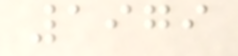1979
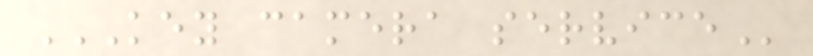KEY CAMERA SERVICE
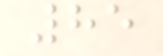85
